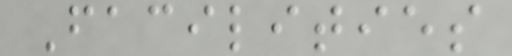Facilities
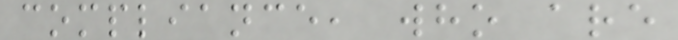compliance, who are
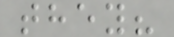they?
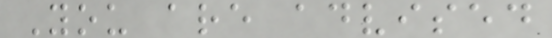You are advised
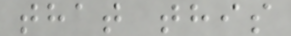that this
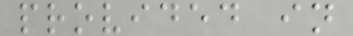provided in
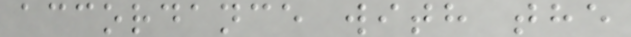accordance with the
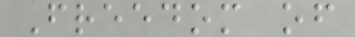Freedom of
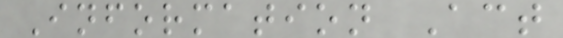Information Act
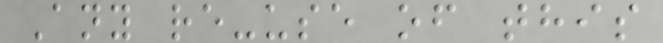Any re-use of this
